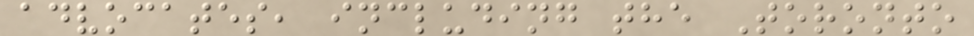advocates, including the Toronto
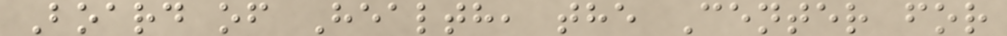Board of Health, the Center for
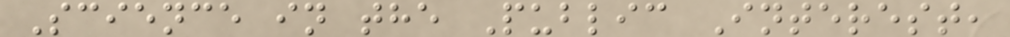Science in the Public Interest,
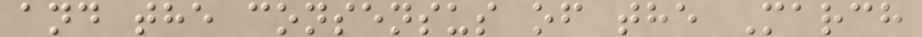and the consensus of the March
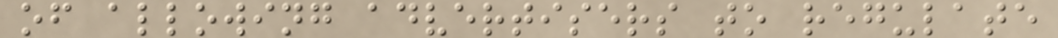of allowing advertisers to regulate
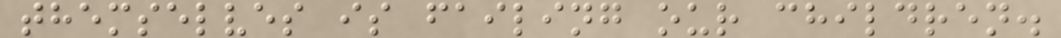themselves is failing our children.
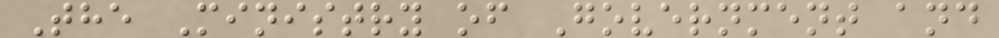The Ministry of Government and
